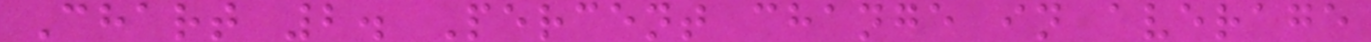Chart 2. Percent change in average
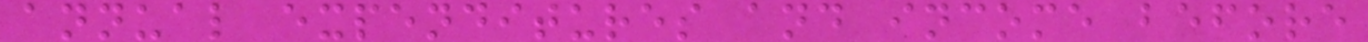annual expenditures and income before
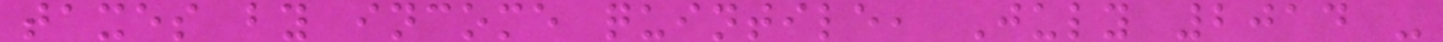taxes by income quintile, July 2014 -
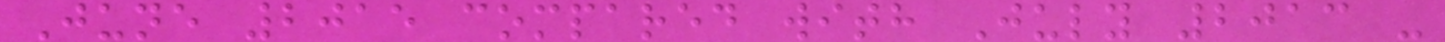June 2015 compared with July 2013 -
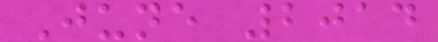June 2014
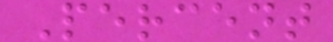Percent
